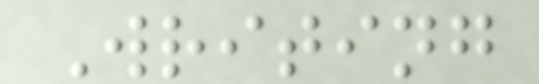Writing
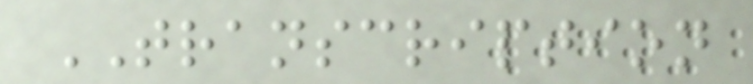TRANSCRIPTION
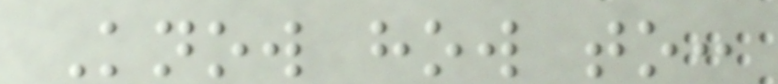Know how to:
